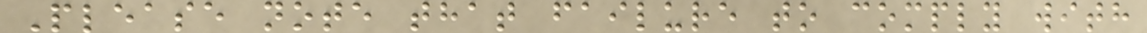Please note that failure to comply with
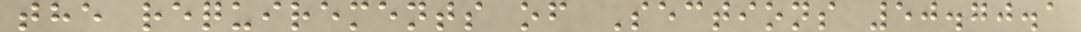the requirements of Sections 50.70.1
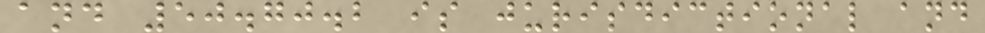and 50.70.2 is jurisdictional and
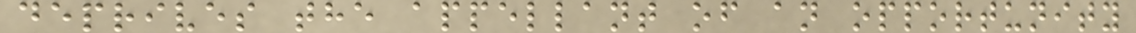deprives the appellant of an opportunity
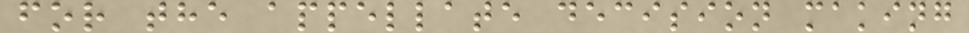for the appellate decision making
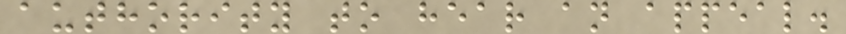authority to hear an appeal.
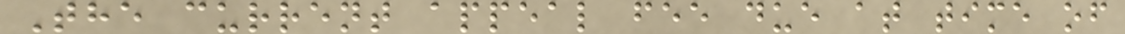The current appeal fee due at time of
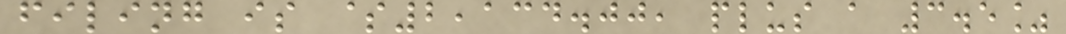filing is $2,134.00, plus a 3.5%
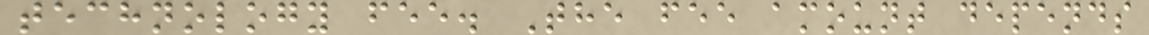technology fee. The fee amount depends
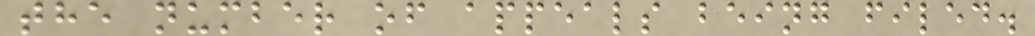the number of appeals being filed.
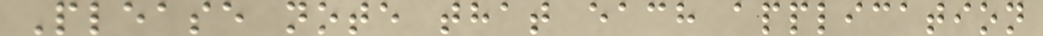Please note that each application
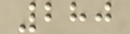280
